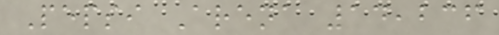Pepsi Arena 14,236
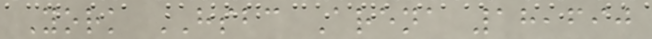York HSBC Arena 18,690
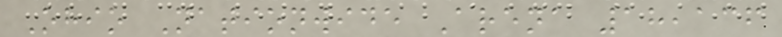Ohio Nationwide Arena 18,136
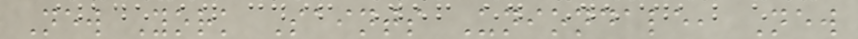New York Saints Uniondale, New
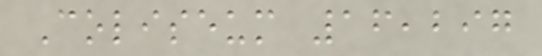Coliseum 16,297
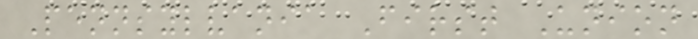Pennsylvania First Union
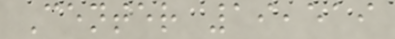Center 19,519
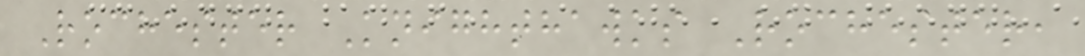Rochester Knighthawks Rochester,
